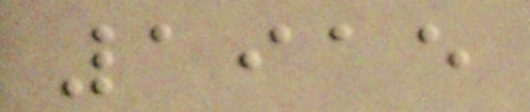1915
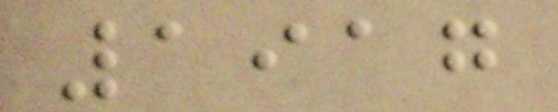1917
